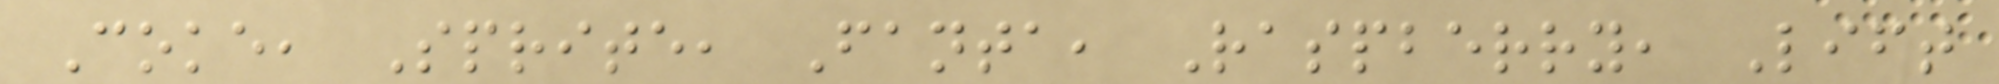Coke, Sprite, Fanta, Raspberry, Lift
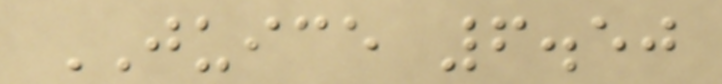JUICE 6.50
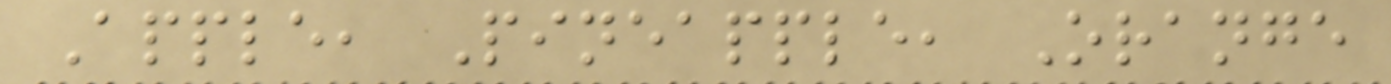Apple, Pineapple, Orange
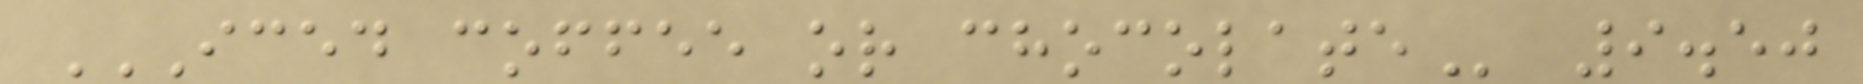ICED COFFEE OR CHOCOLATE 9.50
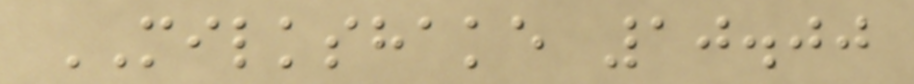MILKSHAKE 10.00
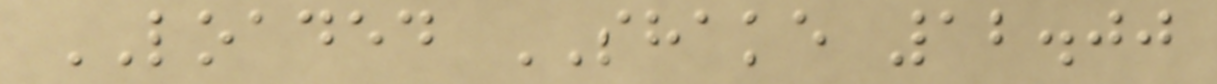LOADED SHAKE 12.00
